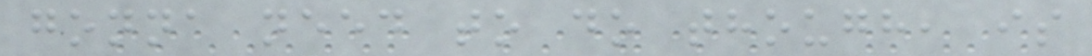gonna need to do though, is
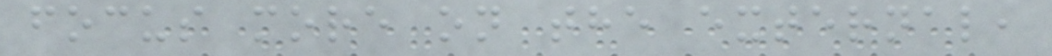focus more on the external,
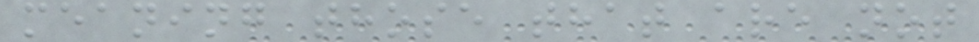meaning those that are not
